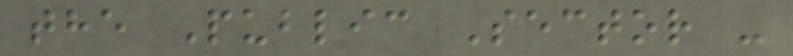the Public Sector -
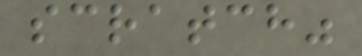scratch"
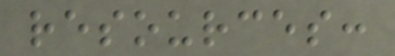resources:
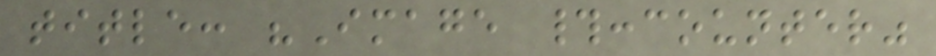title: "Image #:counter"
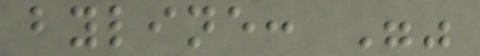byline: ""
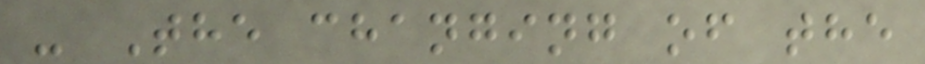- The changing of the
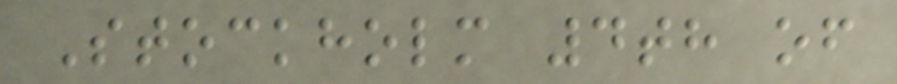Stockholm 4th of
